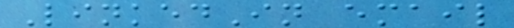LinkedIn email
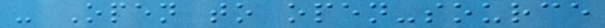- Open to open-source
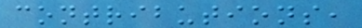contributions,
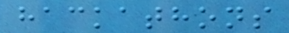hackathons
